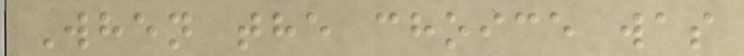When the choice was
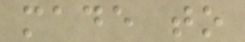made to
